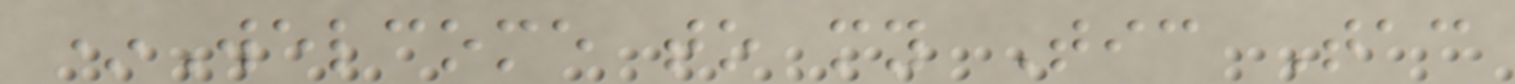*Welcome to my Tic Tac
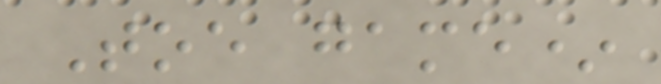Toe game*
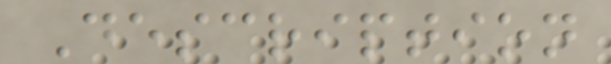Description
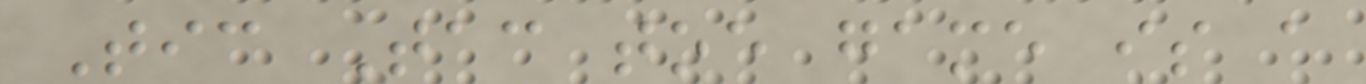Tic Tac toe game is a
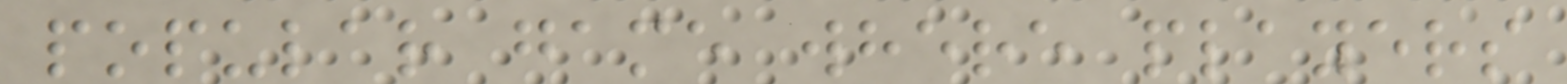popular game where players
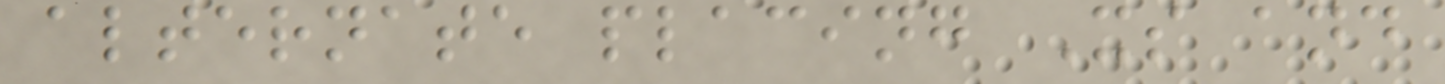alternate placing Xs and
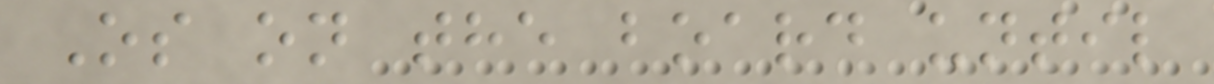Os on the board until
